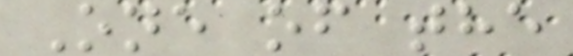One of the
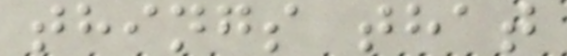things that
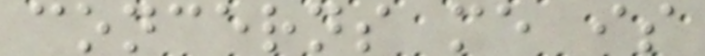concerns me is
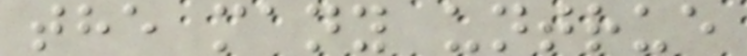the many untrue
